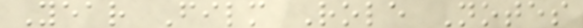Year Film Role Notes
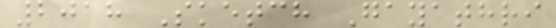2018 Sketch Gayathri
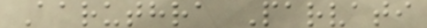Aaruthra Parvati
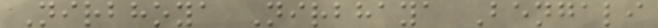Nirbhoya Nirbhaya Bengali
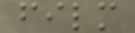film
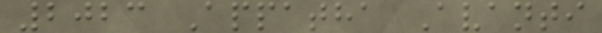2023 Appatha Avanti
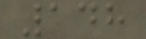148
